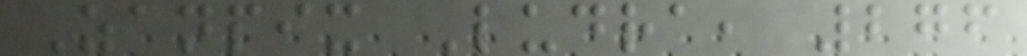Zanpix Ludra, 276
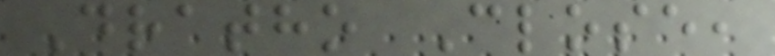Dratho Close,
